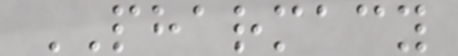PHARMACY
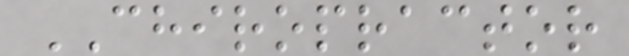CHIROPRACTOR
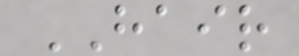HAIR
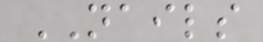NAILS
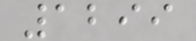1299
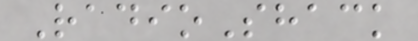RadioShack
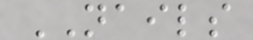NAILS
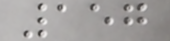157
